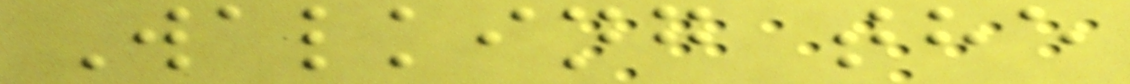Walking the
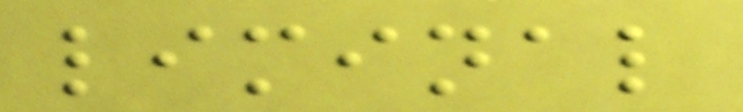liminal
